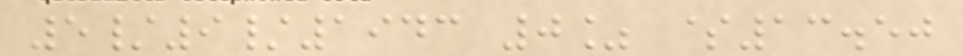5/9/1943 0% $13.50
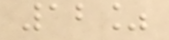12%
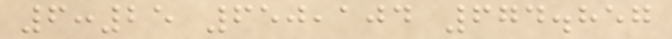6:25 650,104 674.857
